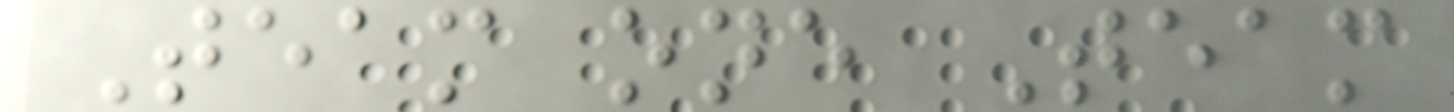Team one Team
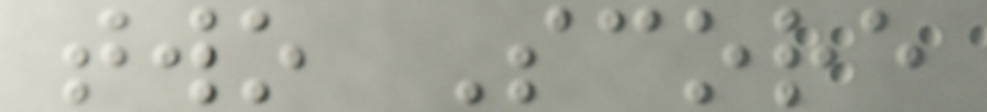two Score
